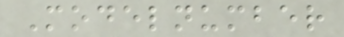Modelnumber
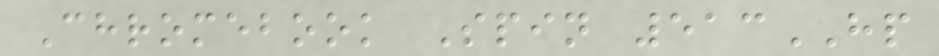Chromebook Spin 513HP
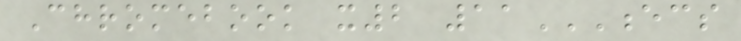Chromebook x2 11ECS
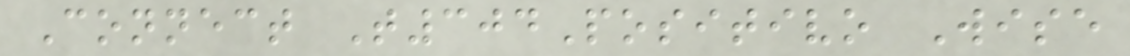Connect T304Positivo Wise
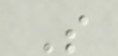S
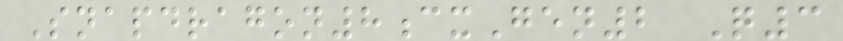Snapdragon8cxGen2 Q3
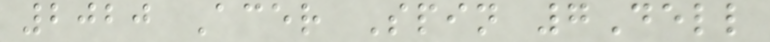2020 Acer Spin 7Dell
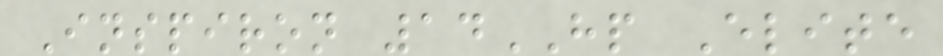Inspiron 14HP Elite
